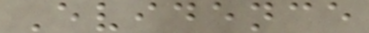Evidence
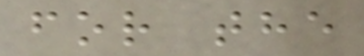for the
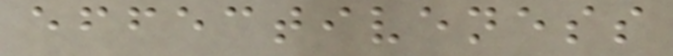effectiveness
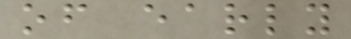of early
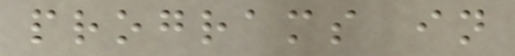programs in
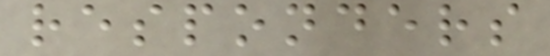responders
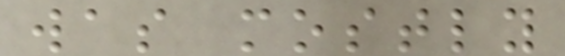was mostly
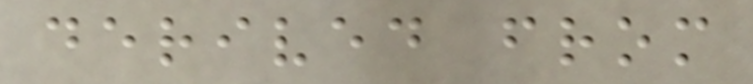derived from
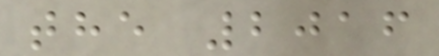the 2016
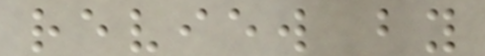review by
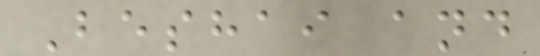Beshai and
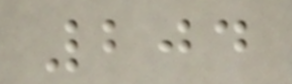204
